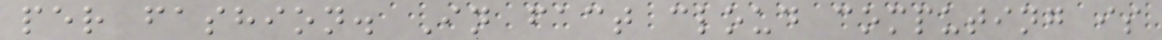per fashion. In fact cloud computing is
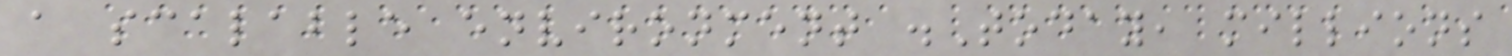a scalable environment .Today, millions
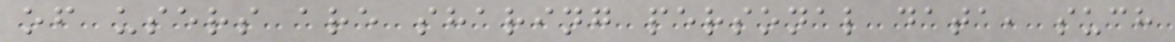of users are sharing personal data, such
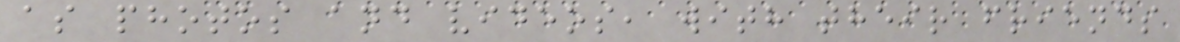as photos and videos, with their friends
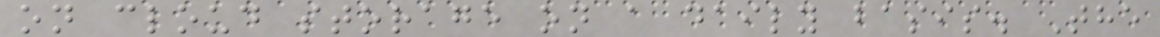on cloud storage on a daily basis. The
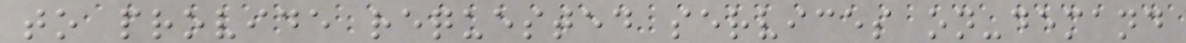to provide requested services on-demand
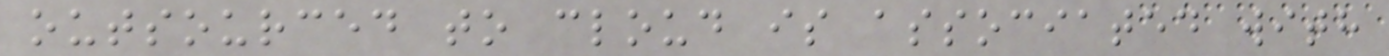outsourced to cloud is associated with
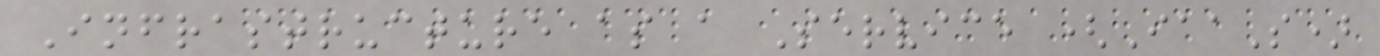Infrastructure as a Service (IaaS)
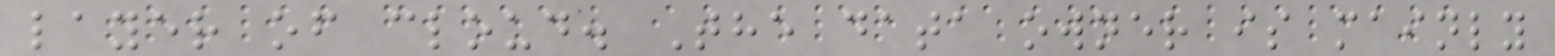layer of cloud. The data owner is mainly
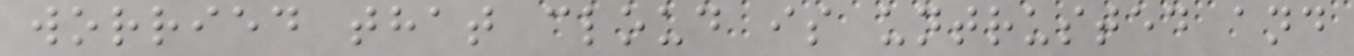worried that cloud is untrusted and
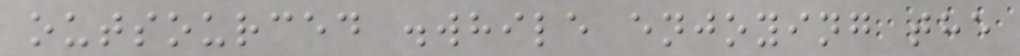outsourced .while enjoying the
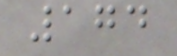174
